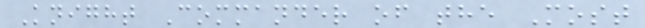Knight Commander of the Most
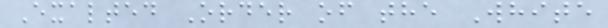Exalted Order of the White
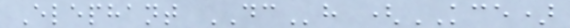Elephant DCh (KCE)
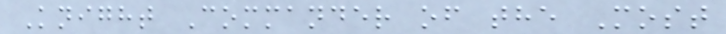Knight Commander of the Most
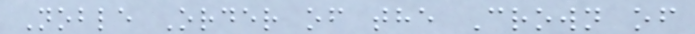Noble Order of the Crown of
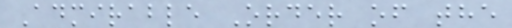Admirable Order of the
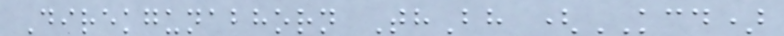Direkgunabhorn ThBh (KCD)
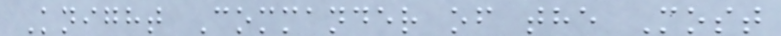Knight Commander of the Most
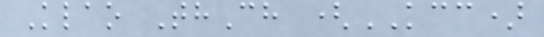Klao ThCh (KCC)
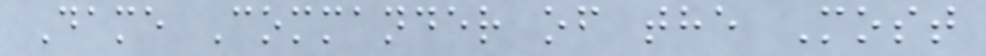Dame Commander of the Most
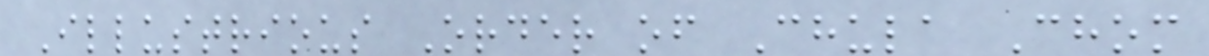Illustrious Order of Chula Chom
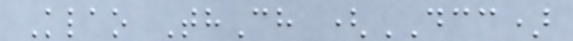Klao ThCh (DCC)
